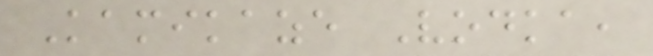Kamikaze Vodka,
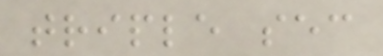triple sec
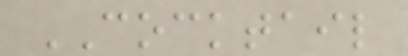COCKTAIL
